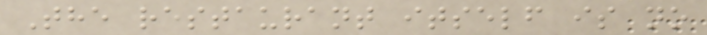The restaurant itself is no
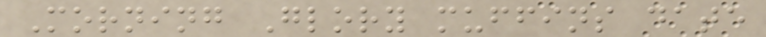Morning Glory muffins date
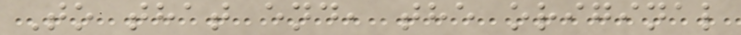To that end, the original
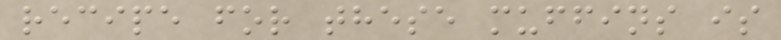recipe for these muffins is
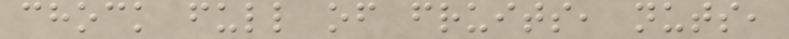chock full of fruits, nuts,
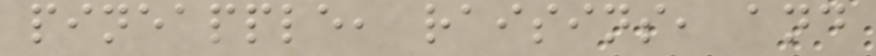pineapple, raisins, and
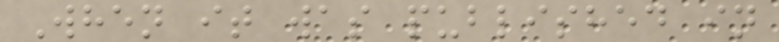When it was published in
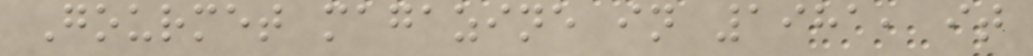Gourmet magazine in 1981, it
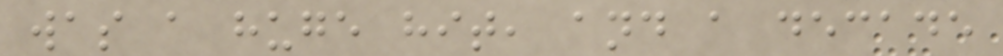was a huge hit, and a decade
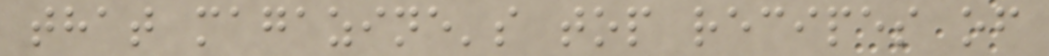that magazine's top recipes of
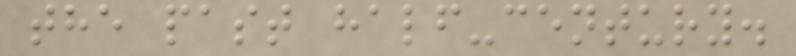the past half-century.
